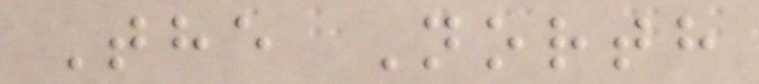The North
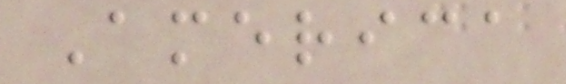America
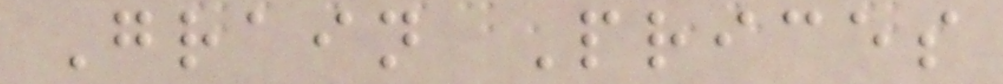Grain Prices
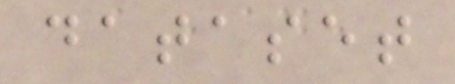dataset
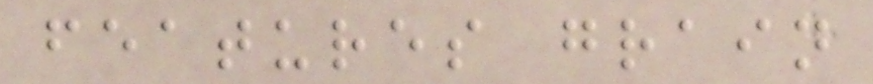features grain
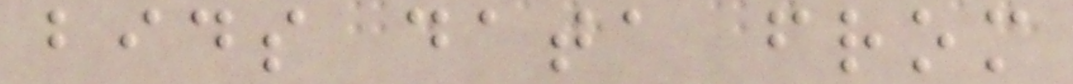bids data from
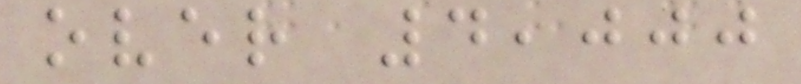over 4,000
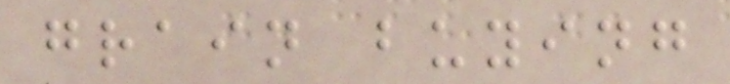grain buying
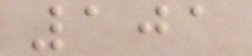101
